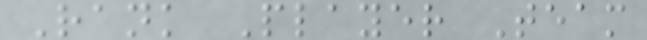Rank Player Team
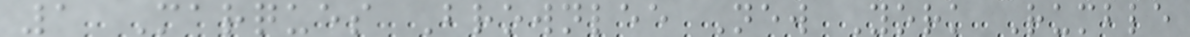1 Marques Brownlee New York Rumble
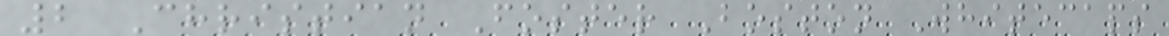2 Christian Foster Boston Whitecaps
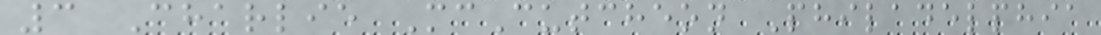3 Charlie McCutcheon Philadelphia
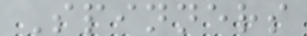Spinners
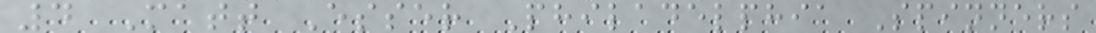4 Matt Esser Philadelphia Spinners
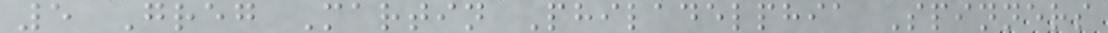5 Greg Martin Philadelphia Spinners
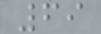69
